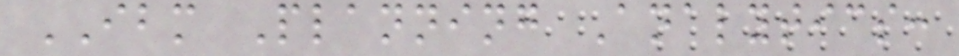IBM Planning Analytics:
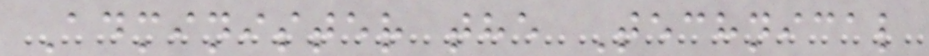Administer the Technical
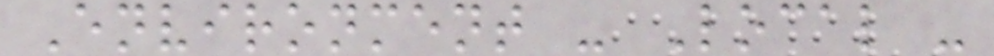Environment - Local -
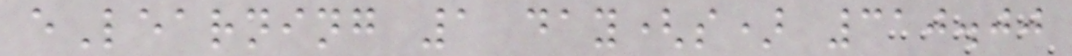eLearning 1 day(s) 310.00
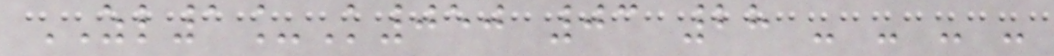ZL1_K050 03 28 - - - -
